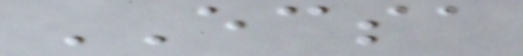ECSA
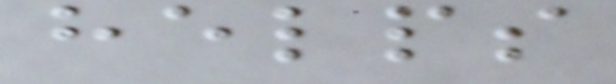helps
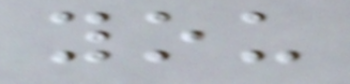you
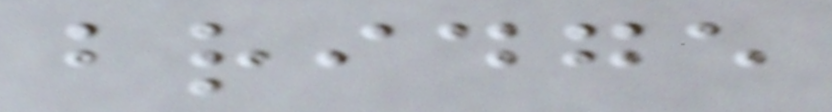bridge
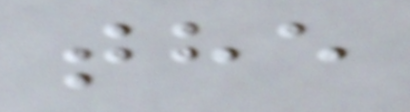the
